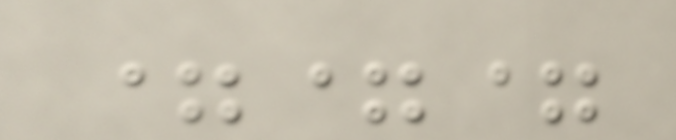===
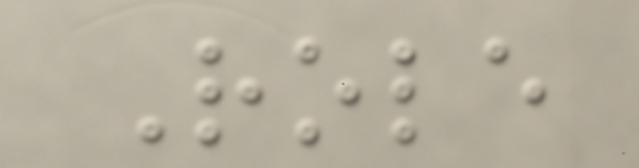Role
